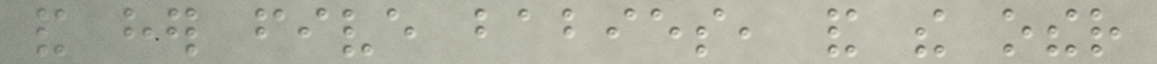and her five babies, and the other
